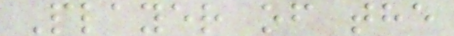Player of the
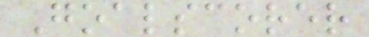Goalscorer
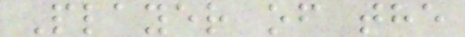Player of the
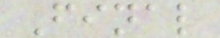Final
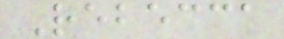Rebecca
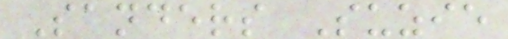Sanders Suzie
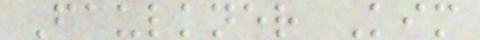Faulkner Kim
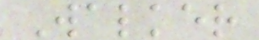Walker
